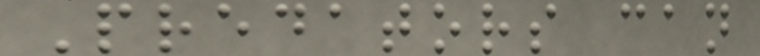Predators can
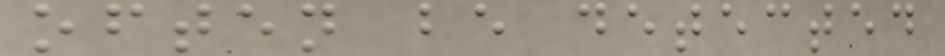often be detected
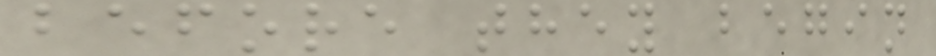before they begin
